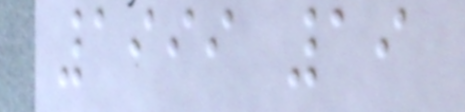1999 19
